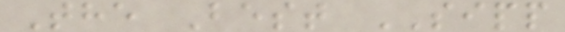The Best SIPP
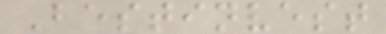Bestinvest
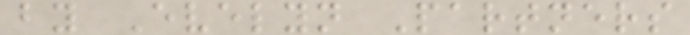by Evelyn Partners
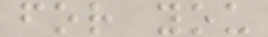for you
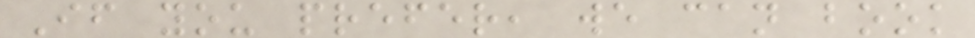If you prefer, we can book
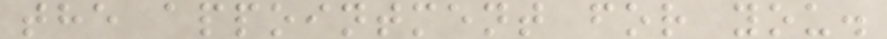the appointment for you.
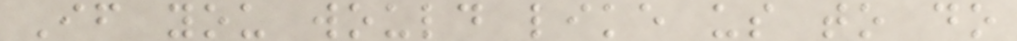If you would like us to do
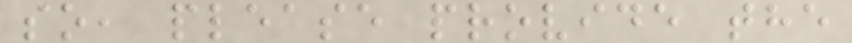so, please provide the
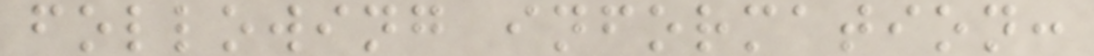following information:
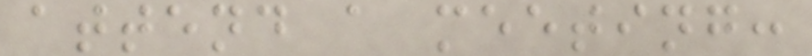attend a meeting:
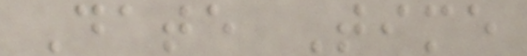Date Time
